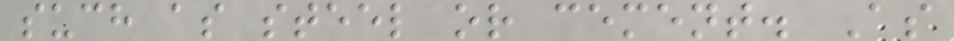such as steel or cement. As
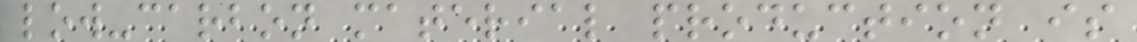low-carbon material production is
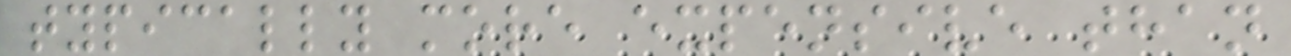typically more expensive than
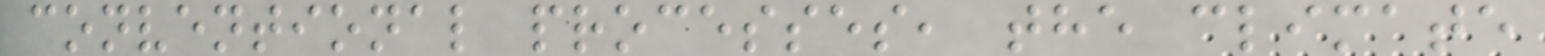conventional processes, the climate
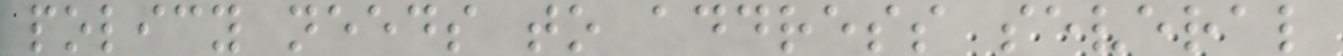policy needs to address several
